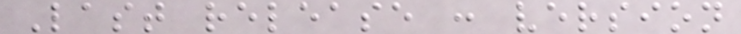Last release : version
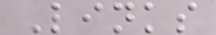Links
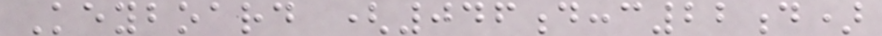Keyboard (046d:c22d)
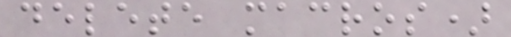delete macros)
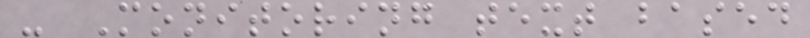- Monitoring text based
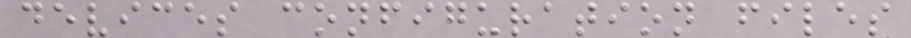devices configuration files
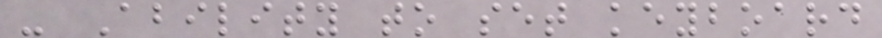- Ability to set keyboard
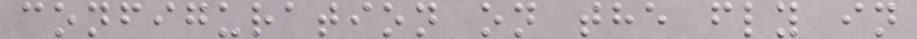configuration on the fly in
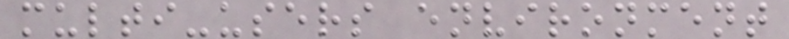multi-users environment
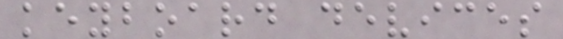keyboard devices
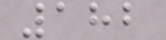182
